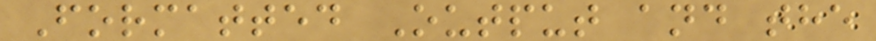Formatted Output and the
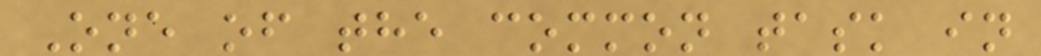One of the common task in
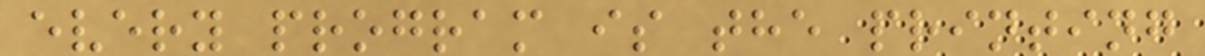every program is the printing
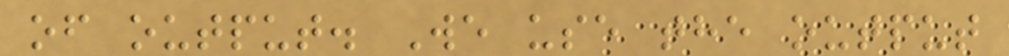of output. We use the output
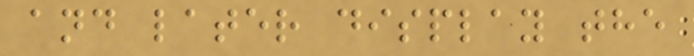and later display the
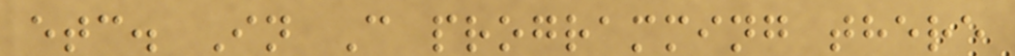etc. In C programming there
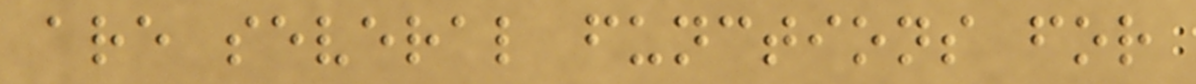are several functions for
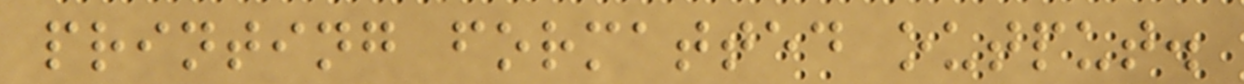printing formatted output.
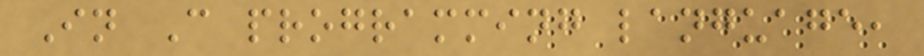In C programming language,
